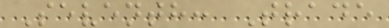Seventh: Trade
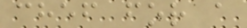chef for a
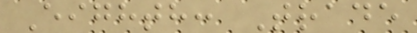Eighth: Trade
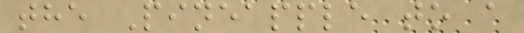the Pineapple to a
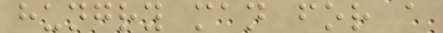hungry man for a
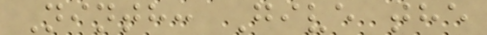Ninth: Give the
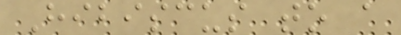Hibiscus to a
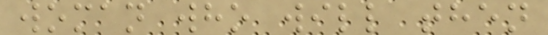woman who will then
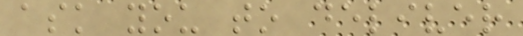ask you to deliver
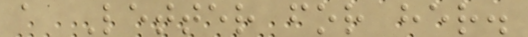a Letter for her.
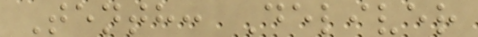Tenth: Deliver
